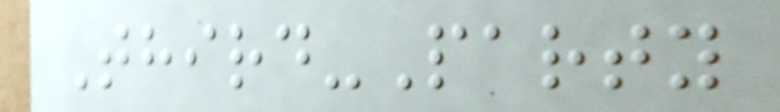Third-Party
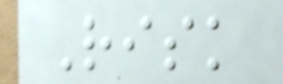Risk
